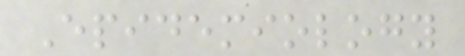Epidemiology
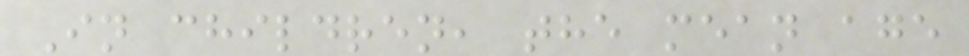In children, the mean age
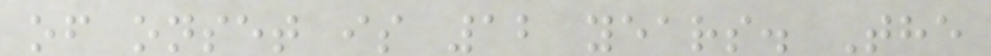of onset is 12 years. The
